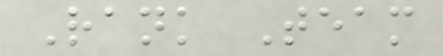Rank Team
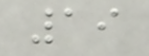19
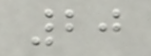20
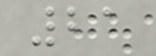21
